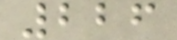226
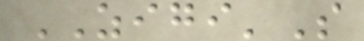ZIGI'S
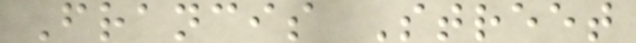Francis Street
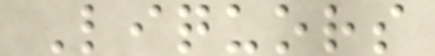Liquors
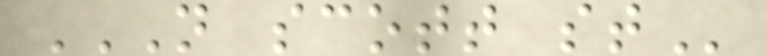N SCOTT ST
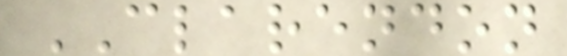CLARENDON
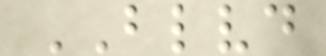BLVD
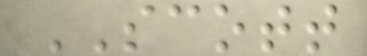SCOTT
